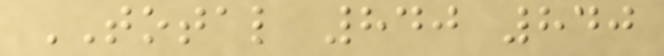TOTAL 840 840
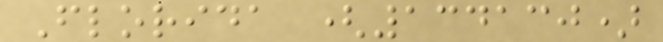Florida (134130)
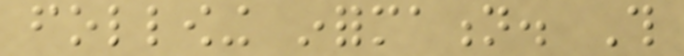following information. This
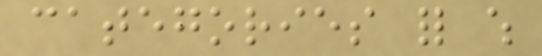categories for which
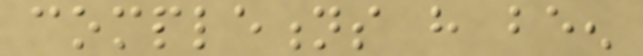completions have been
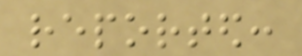reported:
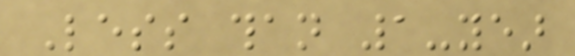Less than 1-year
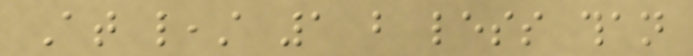At least 1 but less than
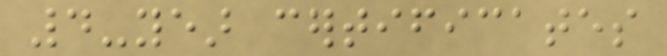4-year certificates
